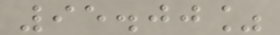95.00%
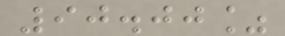90.00%
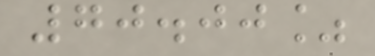70.00%
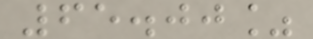65.00%
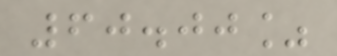60.00%
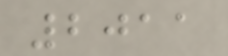2011
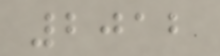2012
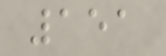151
